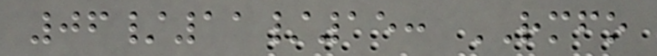06/11/15: RMFO
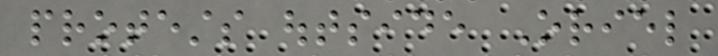protests outside Oriel
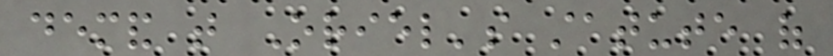demand that Oriel's statute of
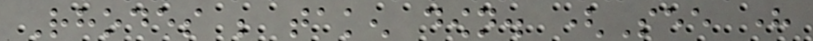Rhodes be taken down. (See here
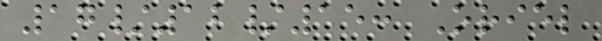17/12/15: Oriel
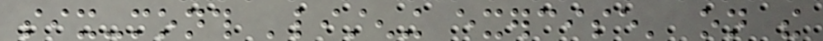six-month 'listening exercise' on the
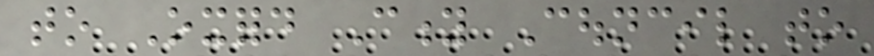to Oxford City Council to
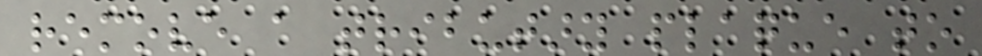remove a tributary plaque to
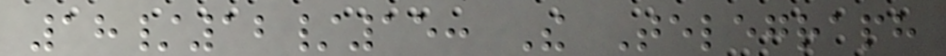18/12/15: The Telegraph
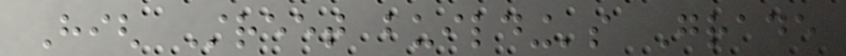High Street building's Grade
